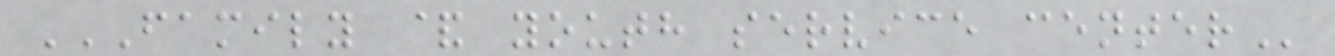FAMILY & YOUTH SERVICE CENTER
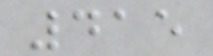415
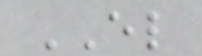EL
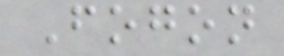Fogon
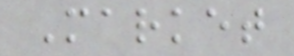Market
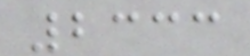2333
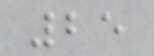25
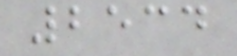2534
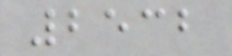2532
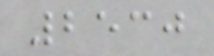2530
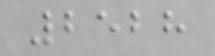2528
